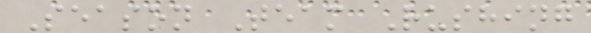Season Team Rushing
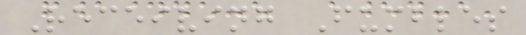Receiving Fumbles
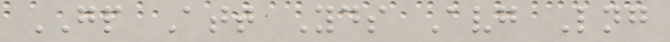GP Att Yds Avg Lng
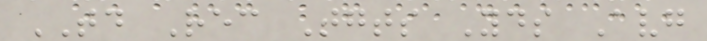TD Rec Tgts Yds Avg
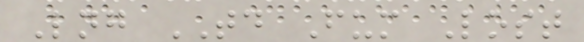Lng TD Fum Lost
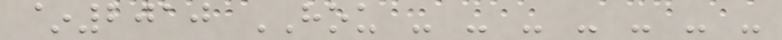~2010 HOU - - - - - - -
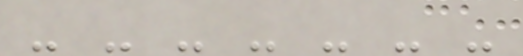- - - - - - -
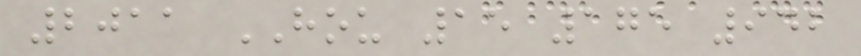2011 HOU 15 175 942
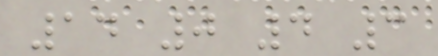14 0 4 3
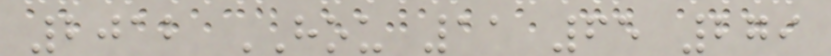2012 HOU 11 65 279
